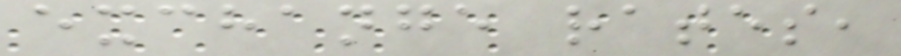exchange rates,
